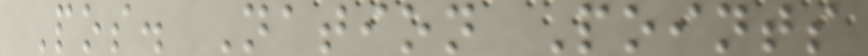Pos. Nation Points
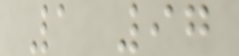1 97
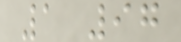1 97
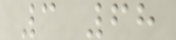3 68
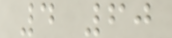4 60
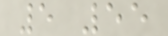5 55
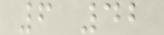6 42
